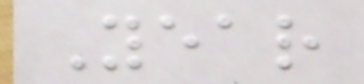Year
